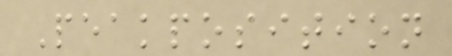Peakposition
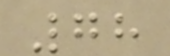78
